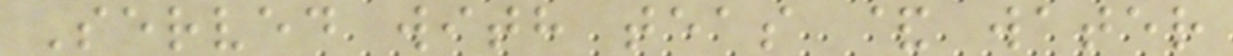Served with teas & water
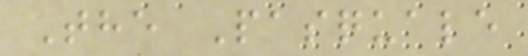The Pasquale
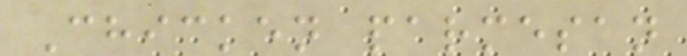Chicken parmesan
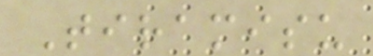Tiramisu
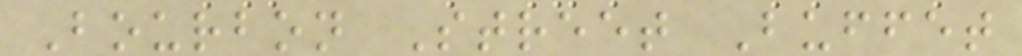Bourbon Street Buffet
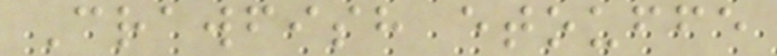Crawfish etouffe
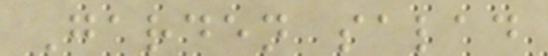Garden salad
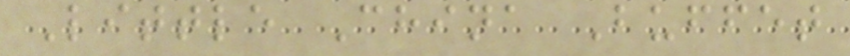Little China Buffet
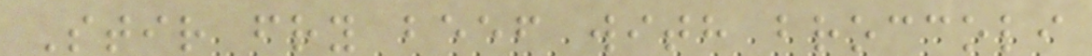Stir fry beef with broccoli
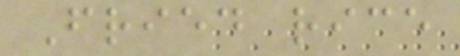Fried rice
